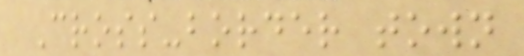Cross-border town
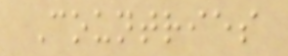Countries
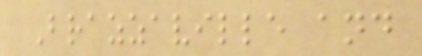Brazzaville and
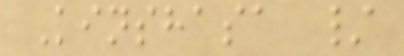Kinshasa /
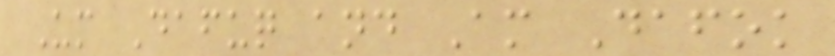Um Dafuq and Am Dafok
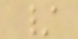/
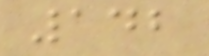142
